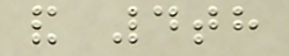and 4th
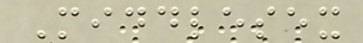Middlesex
